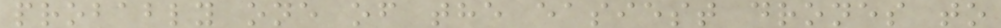probably one of the easiest drones to
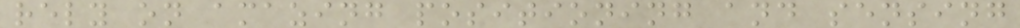rely on amazing positioning and sensing
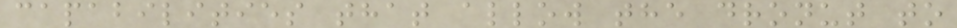capabilities that allow the dronut to
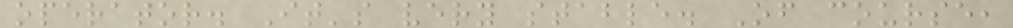operator. It's very stable. Of course,
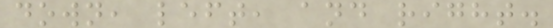down, left, and right.
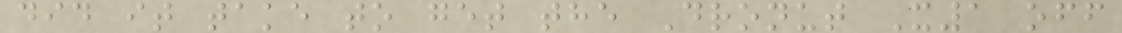did it take to get the Dronut X1 off
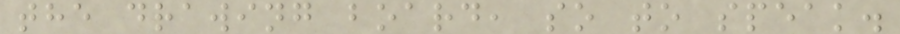the drawing board, so to speak.
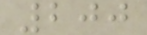200
